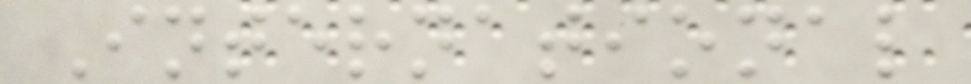International
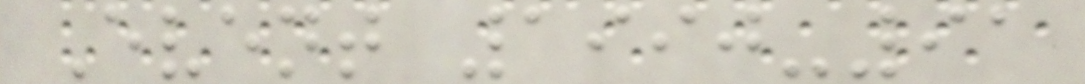Event 1990-91
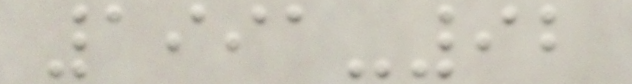1991-92
